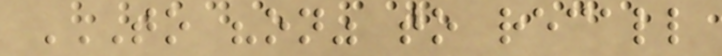TO "ON" TO RECALL
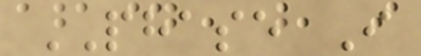PHASE I
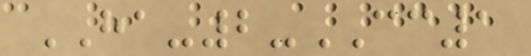HA-2-CC1
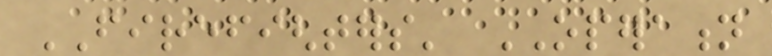FIREFIGHTERS' OPERATION
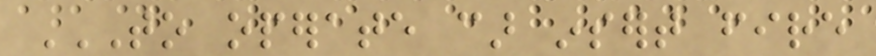TO OPERATE CAR INSERT FIRE
